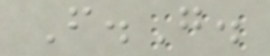F.G.
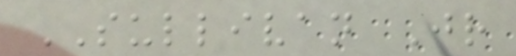SULLIVAN Jr
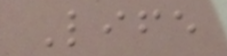Life
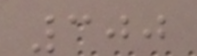300
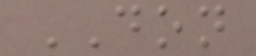DON
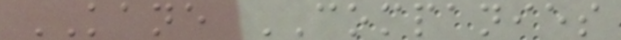KANE COMPANIES
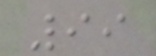99
